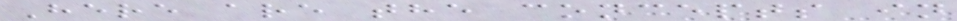Here are the concepts in
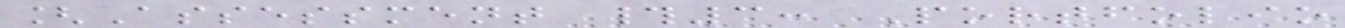[Assessment #3: Portfolio
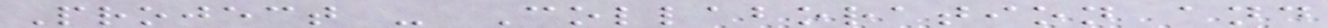Project - Collaboration and
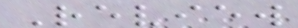Review
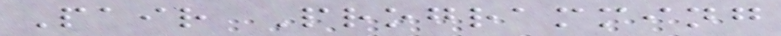Pair Programming
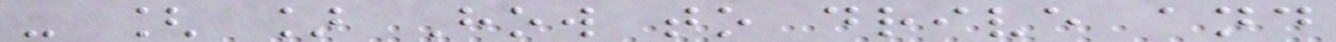- [ ] How to drive and
